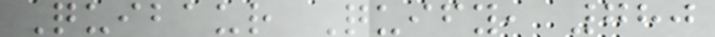Quibaur Quify, 780
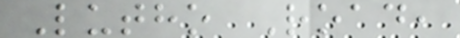Lutho Road,
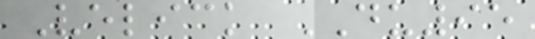Velick DU95
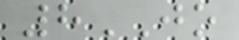8JO
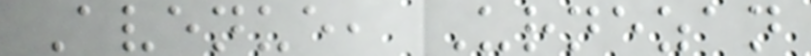Avenue, Urnezan
